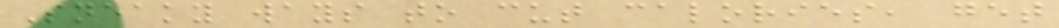Sneaky ways to cut calories, get
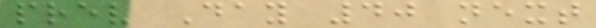prev Day 40 next
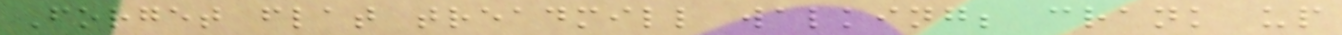Forget flat treadmill walking; crank up
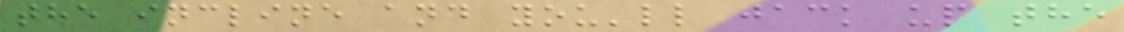the incline and you'll jack up the
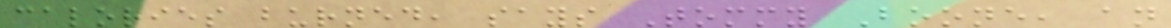calories burned, says Tommy Boone, an
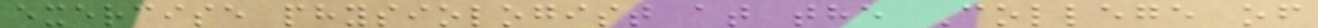exercise physiologist at the College of
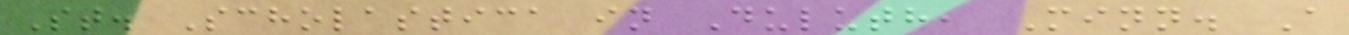St. Scholastica in Duluth, Minn. A
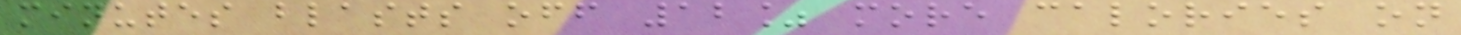minutes blasts off 12% more calories on
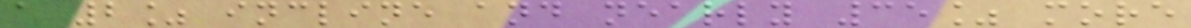a 2% incline and nearly 35% more
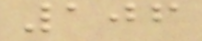106
